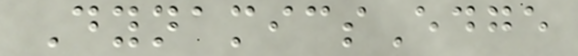DynamicsEdge
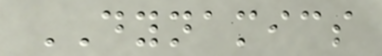DYNAMICS
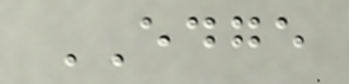EDGE
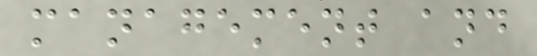management and
